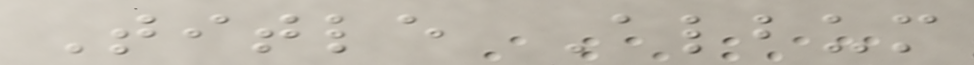Title Album
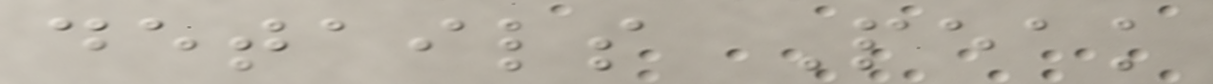details Peak
